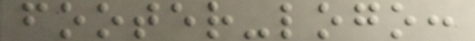footer-logo:
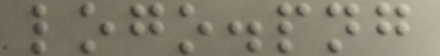logo.png
